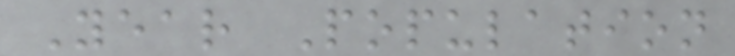Year Population
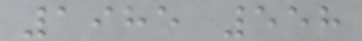1985 558
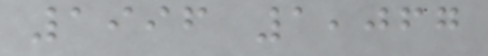1996 1,067
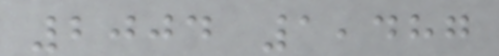2004 1,487
